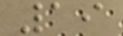19
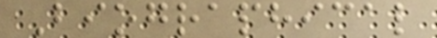Biographical
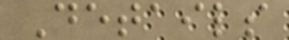Details
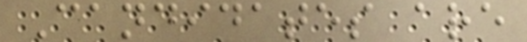Candidates are
